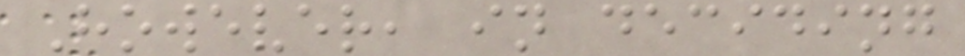However, in deciding
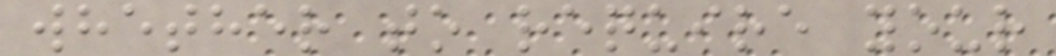whether to require your
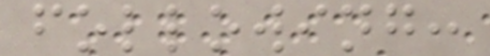following:
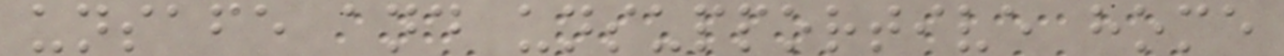unsafe and unsupportive home
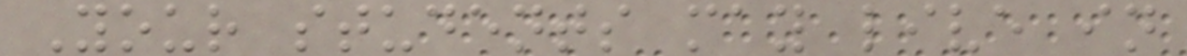Your students may live in
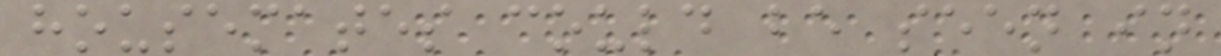housemates could be seen in
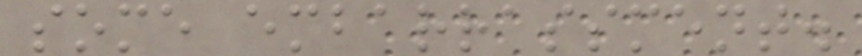some embarrassment.
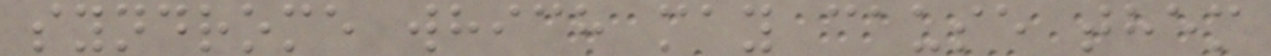syndrome which may cause them
